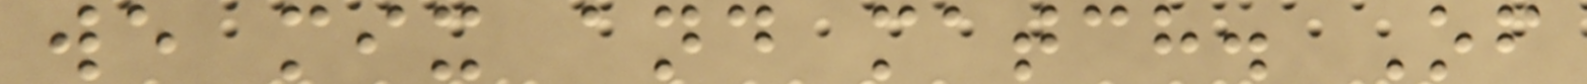we mix and match. Of
